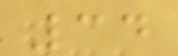34
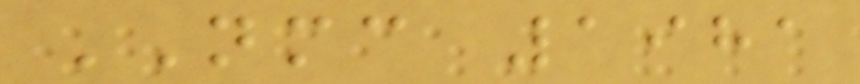NMC 1981
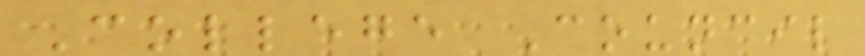College Council
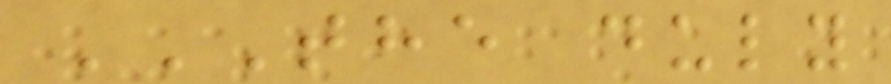THE DULY
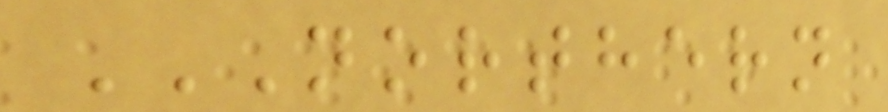NORTHERN
